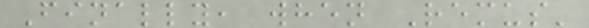Finally, when Remus'
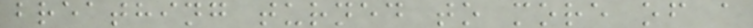breathing turned to more of a
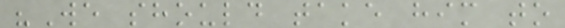"We should take him to
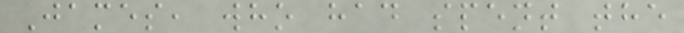James, who had spent the
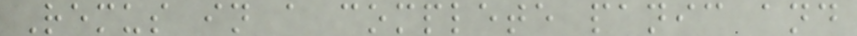Remus in a complete panic and
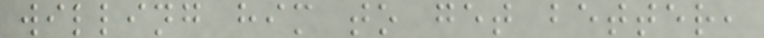willing him to get better,
